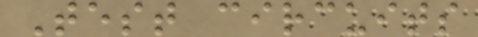Test circuits
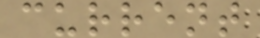current
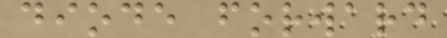diode forward
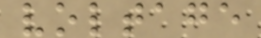voltage
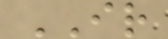IR
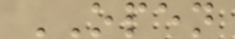OPEN
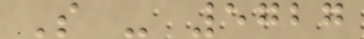S - 5727
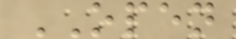OPEN
